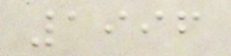1996
